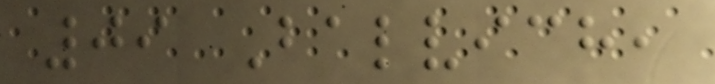09 Balvich,
